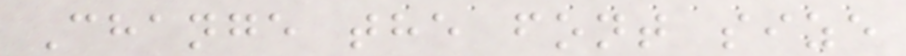Change the font size
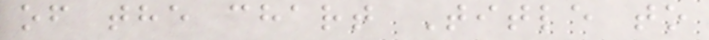of the chart Title to
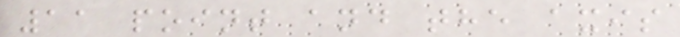11 point and the axis
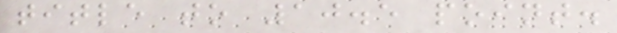title to 10.5 point.
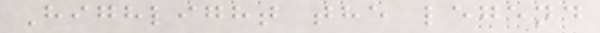Highlight the legend
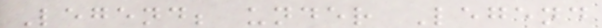Legend; under Legend
